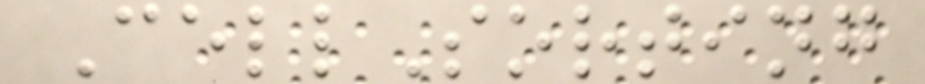CellSorting
